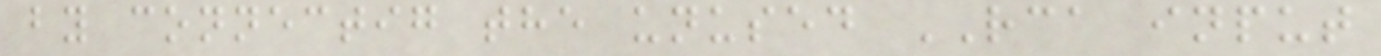by connectig the unused RCA input
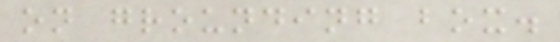on grounding box.
